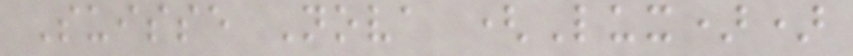Suisse Nova (Lux))
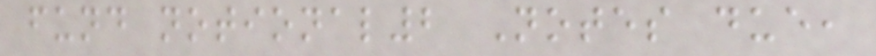fund notional2 Notes due,
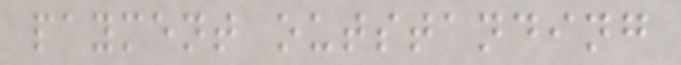payment outstanding
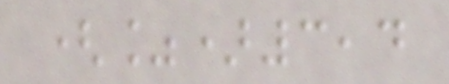(%)3,4
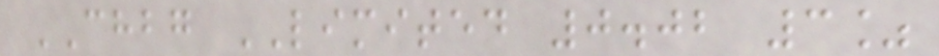CHBG LIMITED 0.02 3%
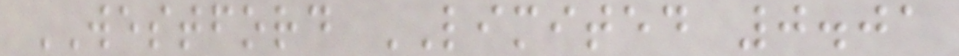WESTFORD LIMITED 0.01
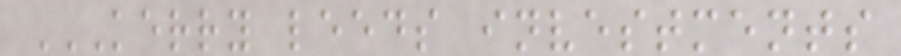KERRY LEEDS INVESTMENTS
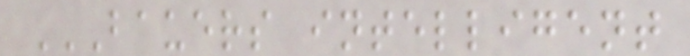BAUERS INTELLIGENT
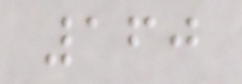160
